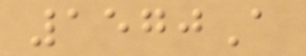1570A
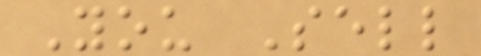You Sell
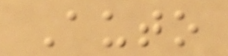Auto
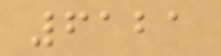6121
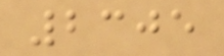2305
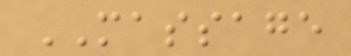MASSAGE
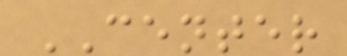CENTER
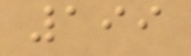199
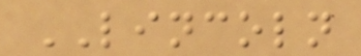LINCOLN
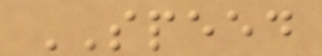SPEED
